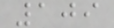109
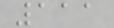111
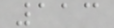113
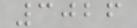3026
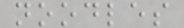noodles
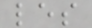les
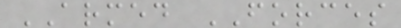ARMED FORCES
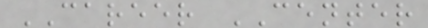CAREER CENTER
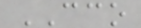CCO
